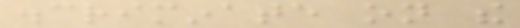discriminate on the
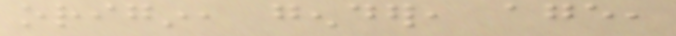origin, gender, age,
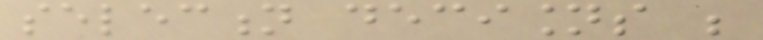selection decisions be
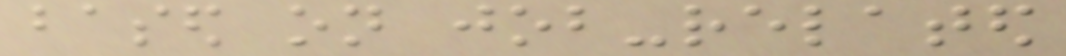based on job-related
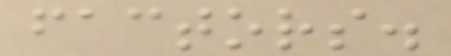factors.
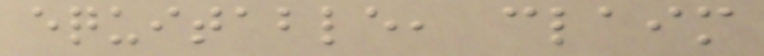equitable, claim
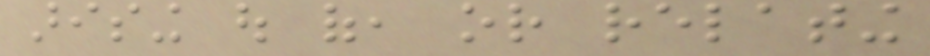arising out of, or relating
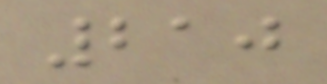210
